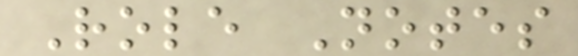Role Notes
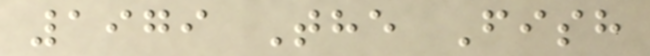1979 The Fish
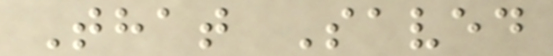That Saved
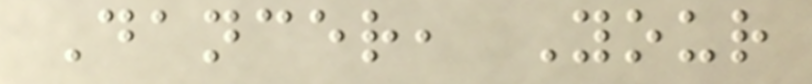Dancer, Your
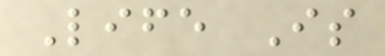Life Is
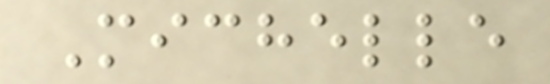Michelle
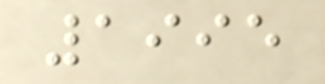1995
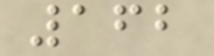162
